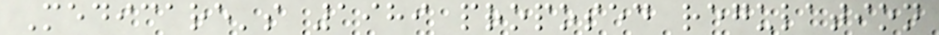Medicare's 1989 proposed regulation
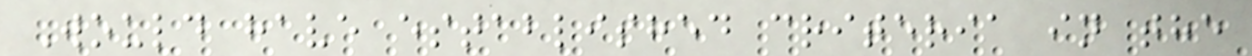Would have established criteria in the
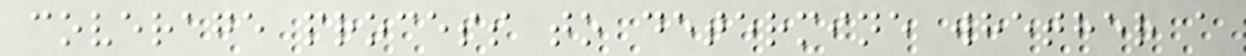coverage process to determine whether a
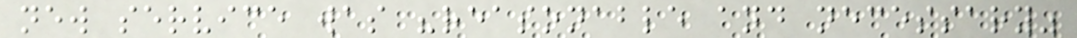new service was "reasonable and necessary"
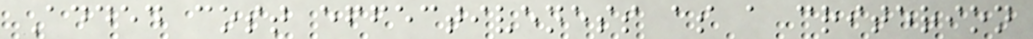Added cost effectiveness as a criterion
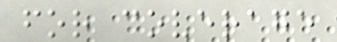for coverage
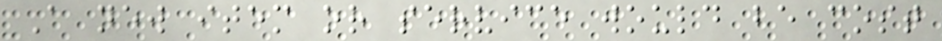A new item or service would be cost
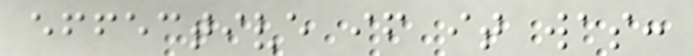effective if it was:
